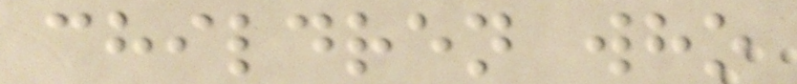children who
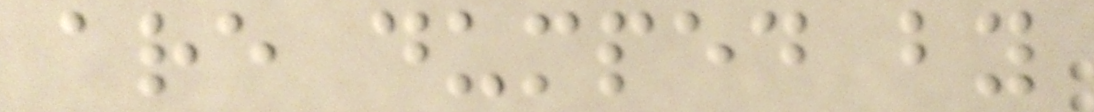are dumped by
